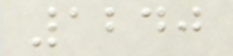1240
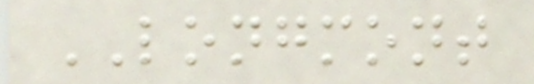LONGMONT
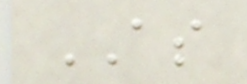AS
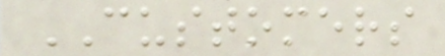CUSTOMERS
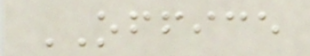OFFICE
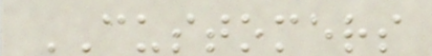CUSTOMERS
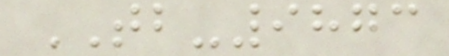TB-9873
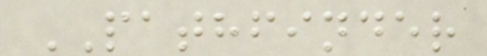PATHFINDER
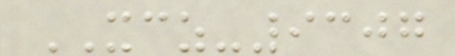XCZ-9307
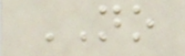NO
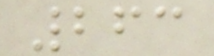263
